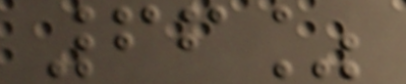66%
